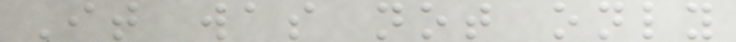It was not only
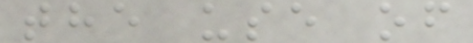the use of
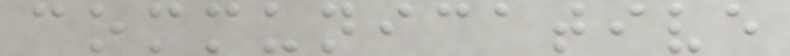communicative
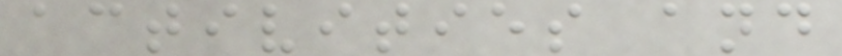activities and
